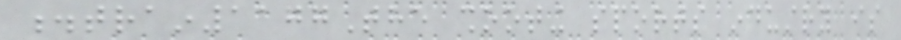.train1177The shooting sports industry is
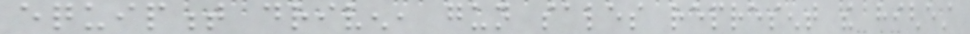equipment driven, gun sales represent the highest
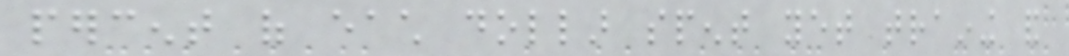percent of each dollar spent yet training and
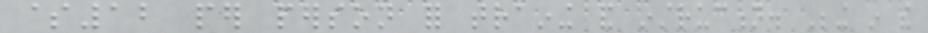$12 per person for training and instruction. Being in the
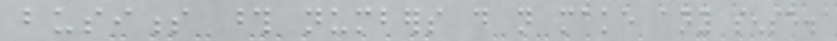business those numbers do not make any sense.
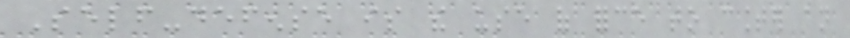Self-defense is the use of force to counter an
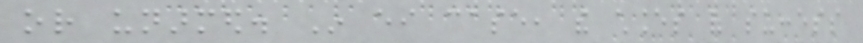or unarmed. In either case, the chances of success
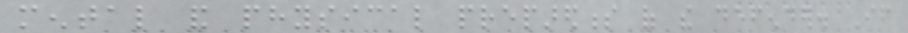mental and physical preparedness of the defender. If
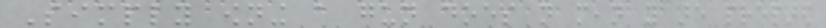Simply owning a gun does not mean you are prepared
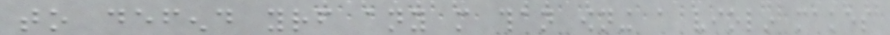to defend yourself any more than owning a violin makes
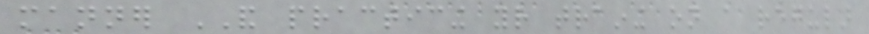manner AND practicing your training on a regular
